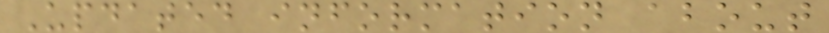Updated information about
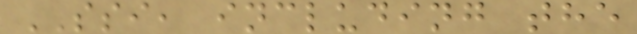SSI, including the
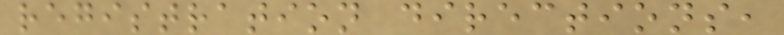registration directions,
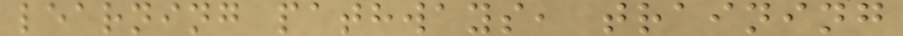learning pathways, training
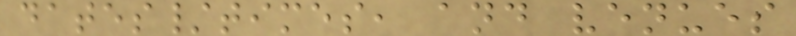dates/times, and venues
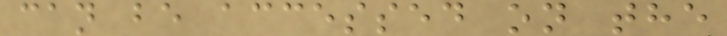can be accessed on the
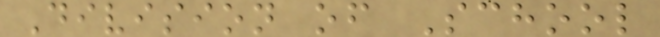Division of School
